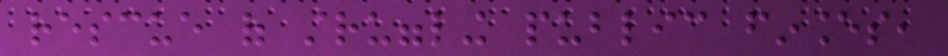rescue of struggling public finances,
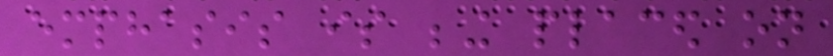emphasis is being placed on
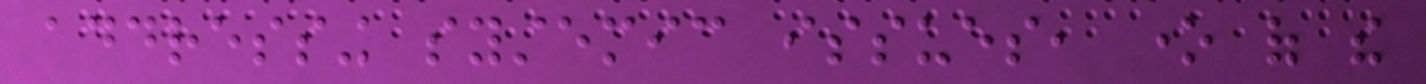addressing systemic issues, one of the
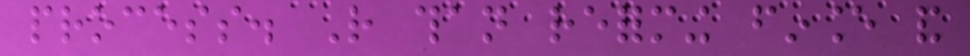process. Rather than reforming finance and
